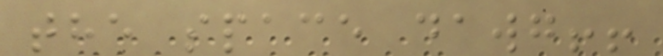the space dawg!!
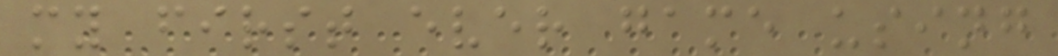my first ever game using
